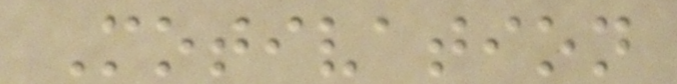Motivation
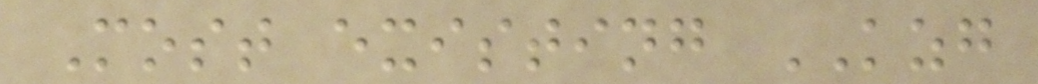Most existing KZG
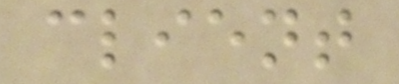client
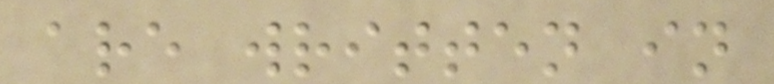are written in
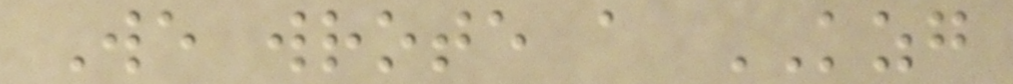We wrote a KZG
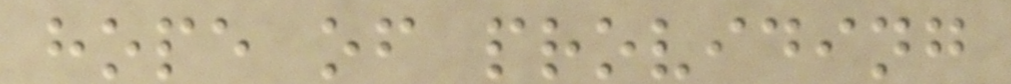hope of providing
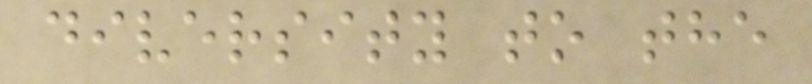diversity to the
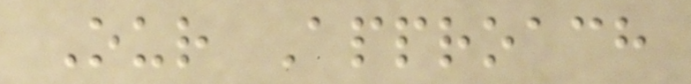Our Approach
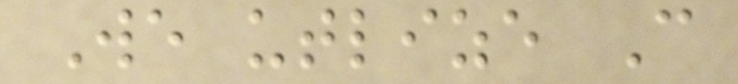We utlize C
